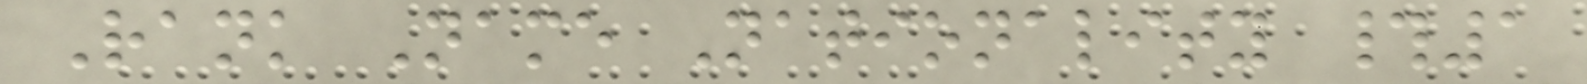Rank Name Nationality #1
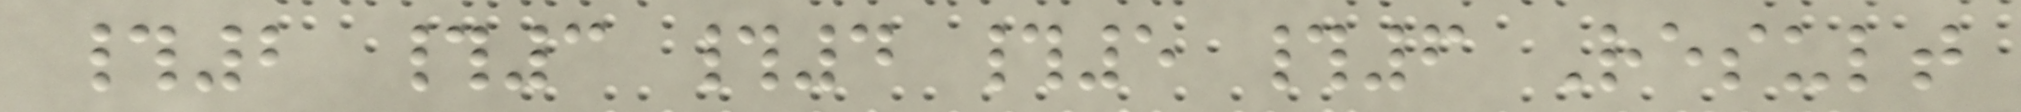#2 #3 #4 #5 #6 Result
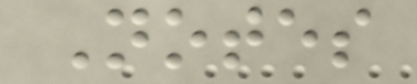Notes
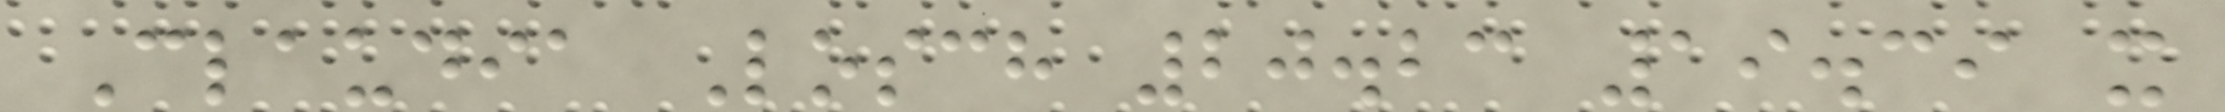Claudia Losch 20.23 19.39 x
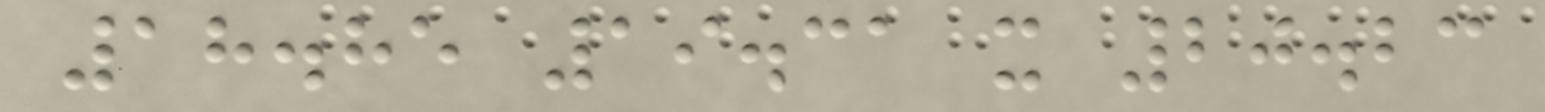18.85 19.31 x 20.23
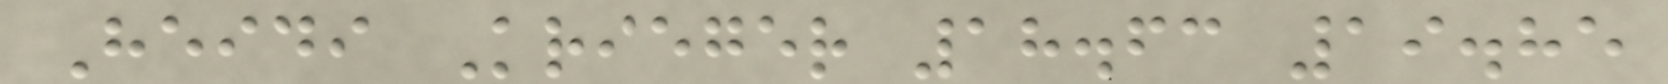Heidi Krieger 18.63 19.85
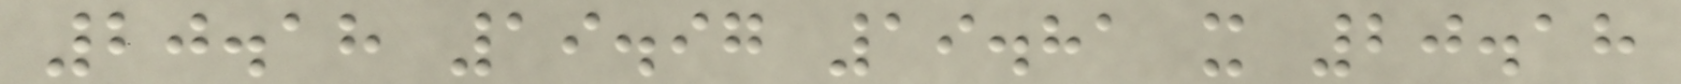20.18 19.97 19.81 x 20.18
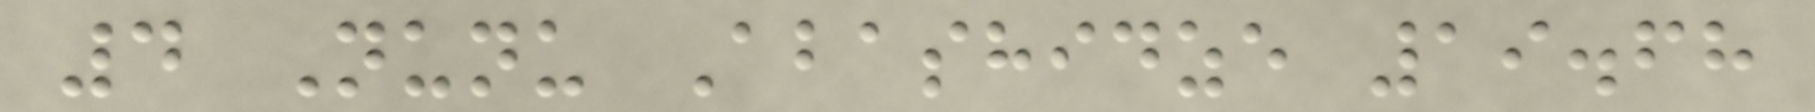4 Nunu Abashidze 19.68
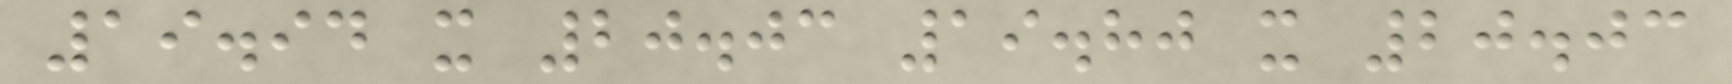19.94 x 20.03 19.80 x 20.03
